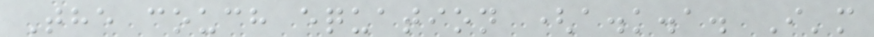The couch equation (a.k.a. I'm
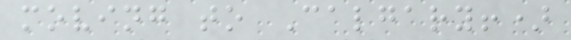moving to Calgary!)
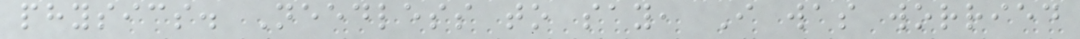physics. Needless to say, I was worried
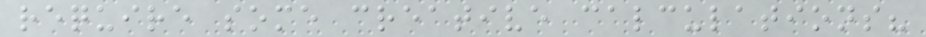require some creative calculations?
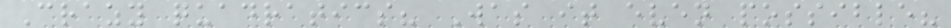Crazy quadratics? Was it even possible?
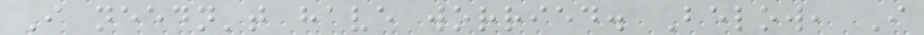I needn't have worried. Below, I
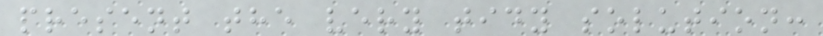present the very tidy solution:
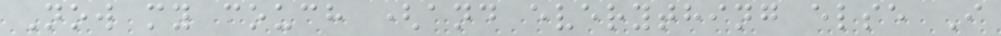Now my couch (and everything else I
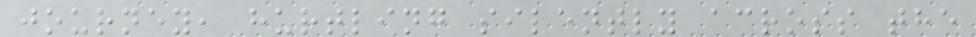journey, hurtling silently across the
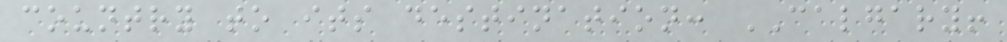country to its destination: CALGARY!
